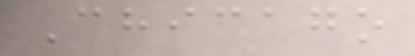Chicago
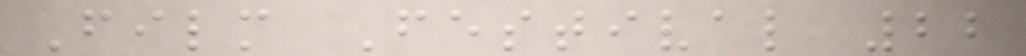Film Festival 22
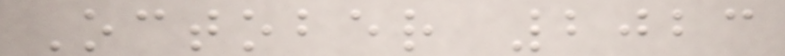October 2023
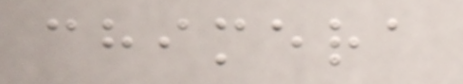chimera
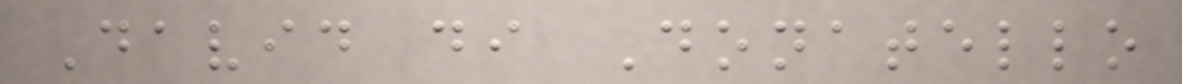David di Donatello
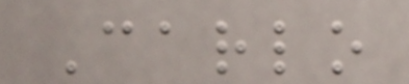Carlo
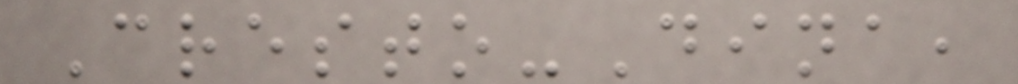Cresto-Dina,
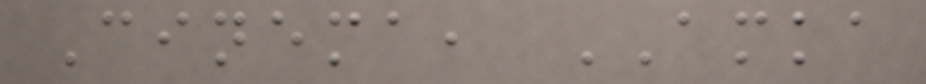Cinema, AMKA
